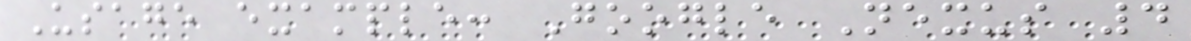Usage example: Google Nexus 4
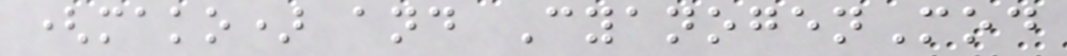(mako) and CyanogenMod
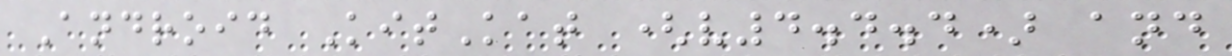Android KitKat (v4.4.4) and
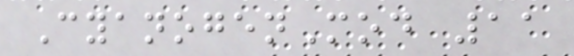CyanogenMod 11
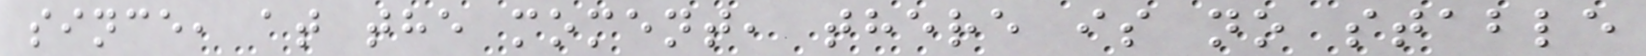since, at the moment, there is no stable
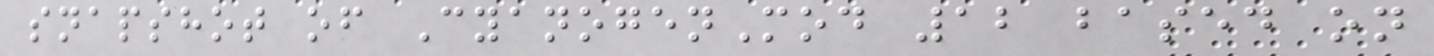snapshot of CyanogenMod 12 based on
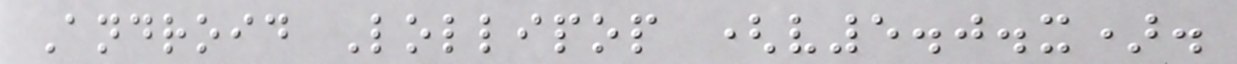Android Lollipop (v5.0.x).
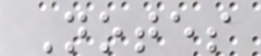Notes
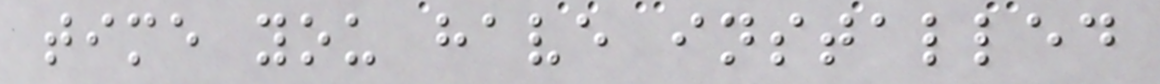time you have installed
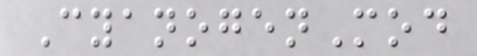CyanogenMod
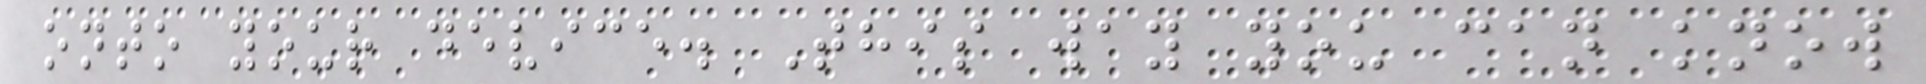onto your device. This way you can know
